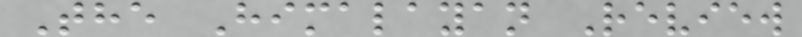The Himalayan Review
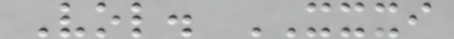Vol. XXXI
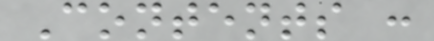Contents :
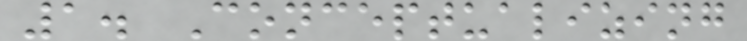1. Conceptualizing
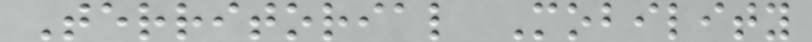Territorial Mobility
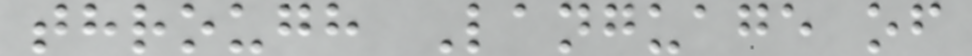through Language of
